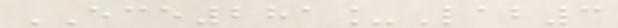ECE281_Lab3
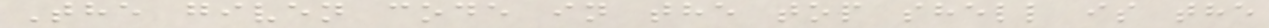The given code in the top shell is the
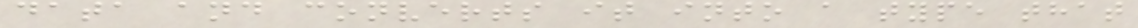data and converts it into a type that
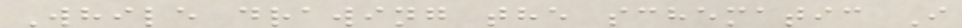While drawing the schematic I
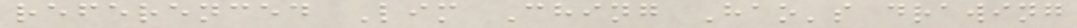referenced Lim Ching Hao's drawing
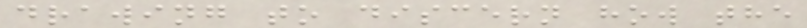drawing to discern how the
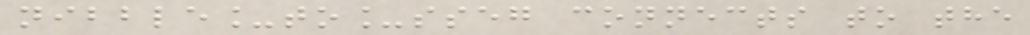nibble_to_sseg connects to the
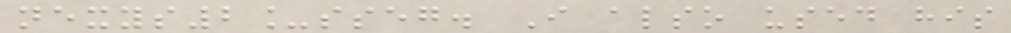nexys2_sseg. I also used his
